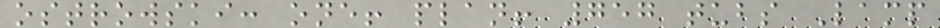ostrowski: one! plan! 757 tubs Lamp
